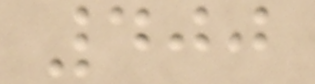400
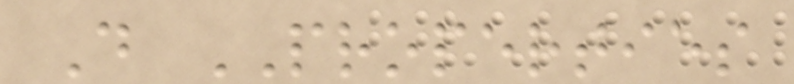D PROPERTIES
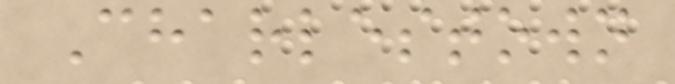Charlestown
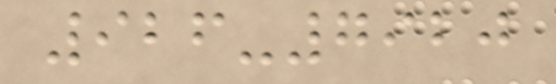926-7920
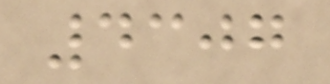4307
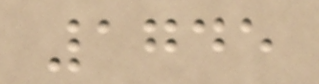1745
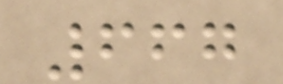667
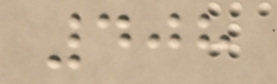408
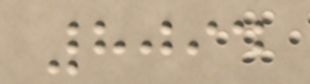8094
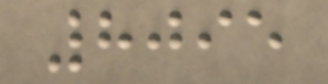8095
